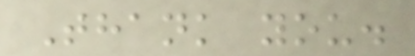Thank you.
